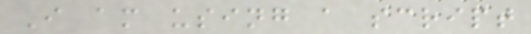I am using a script
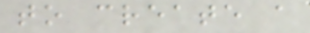to create a
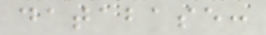database:
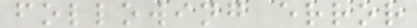following error
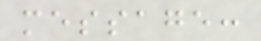message:
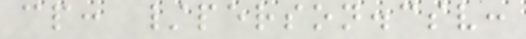cp: /person.csv:
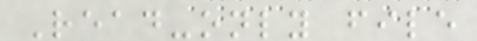Read-only file
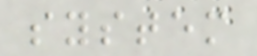system
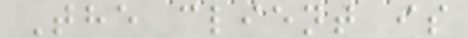The client is
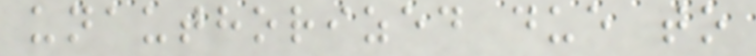unauthorized due to
